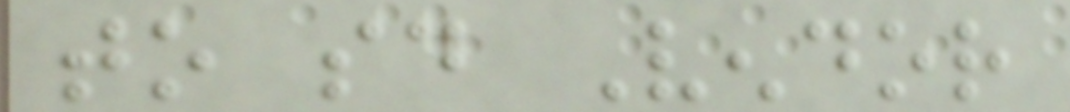to said Vendor
